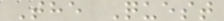The Quest
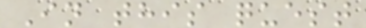In this quest
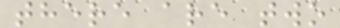there are two
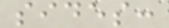sides:
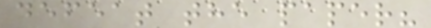defeat the paper?
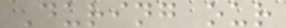During our
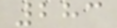283
